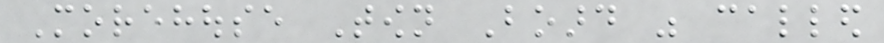Morehouse Town Board was called
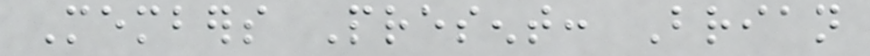Members Present: Brian
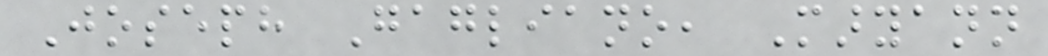Joseph Gagliano, Maryann
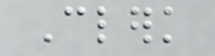Clerk
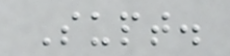Supt.
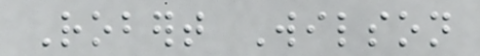Robert Wilson
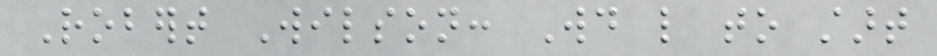Robert Wilson: Would like to start
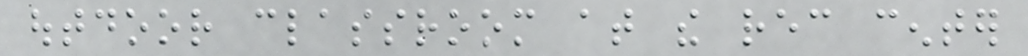outdoor classroom at the rec center
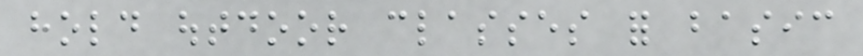hold outdoor classes for basic
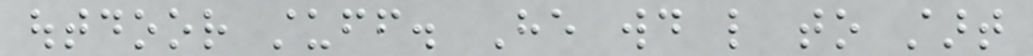outdoor stuff. He would like to start
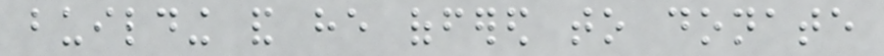building and he offered to donate
